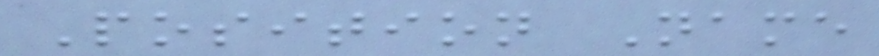Position Name
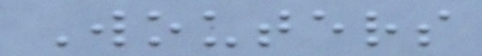Wouters
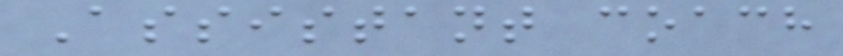Assistant coach
